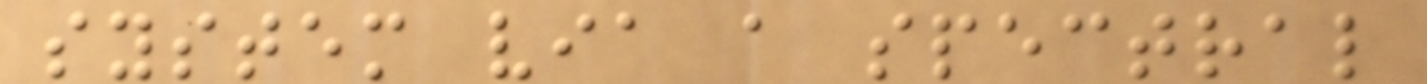system via a spectral
